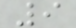9
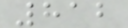812
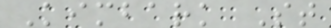Kimbark St
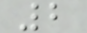2
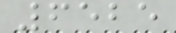6525
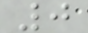0
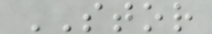STOR
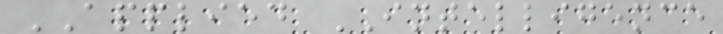APPLIED INTELLIGENCE
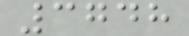3748
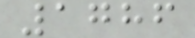1786
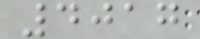4017
